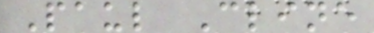Paul Cline
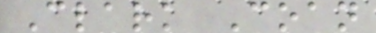Clark Coan
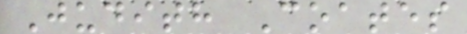Judith Coates
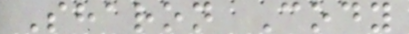Sharon Cody
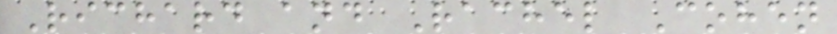Richard and Rachel Cohen
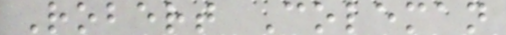Robert Coleman
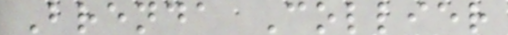Brenda Collier
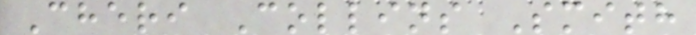Cheri Collins Smith
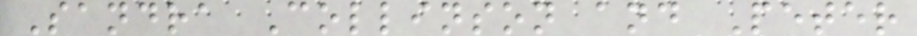Sandra Collinson and Peter
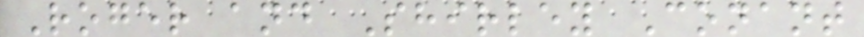Roger and Shirley Conant
